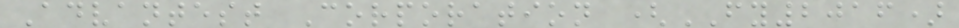Advantest Corporation (FY2016)
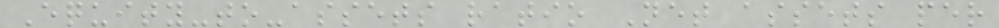Equity-to-assets ratio Net assets per
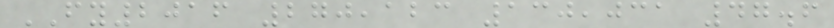FY2016 270,123 130,031 47.6
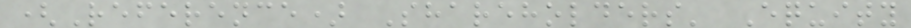(Reference) Shareholders' Equity
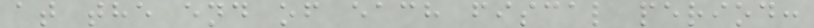at the end of each fiscal period:
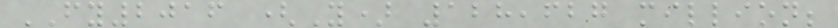FY2016 (Y) 128,627 million;
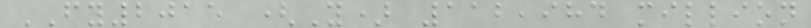FY2015 (Y) 112,984 million
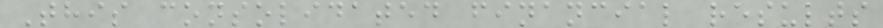This consolidated financial results
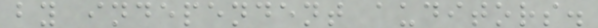by independent auditors.
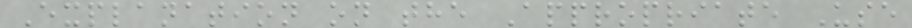Explanation on the Appropriate Use
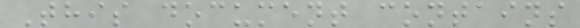This document contains
